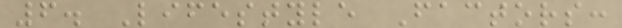6. Lifestyle Factors:
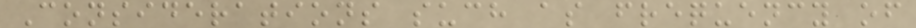Considerations such as frequency of
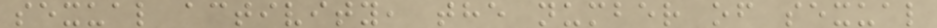sexual activity, the number of sexual
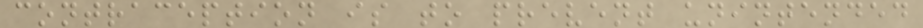contraception is to prevent unintended
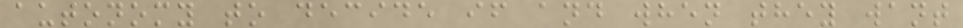autonomy to decide if and when they want
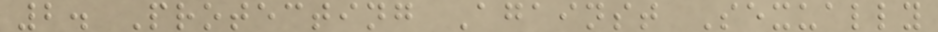2. Protecting Against Sexually
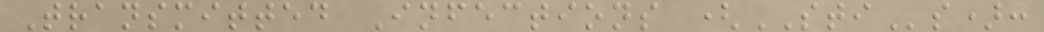Transmitted Infections (STIs):
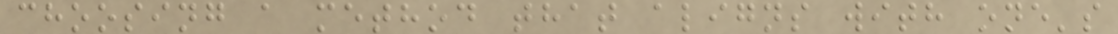choosing a method that aligns with one's
